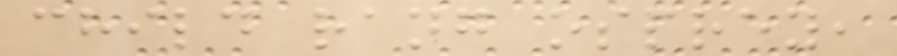child rang osprey,
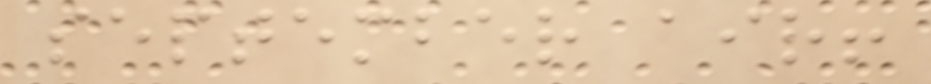september air!
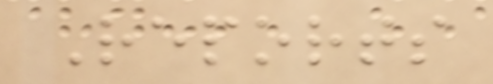Reports
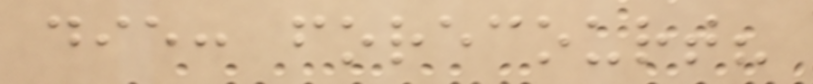die: forecourt?
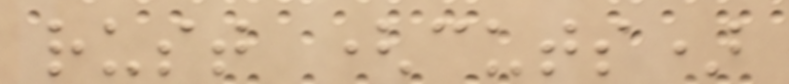rust (cuts)
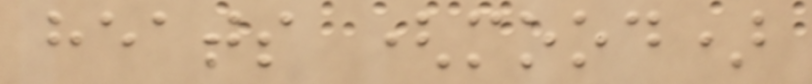heats (mood)
